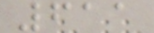611
